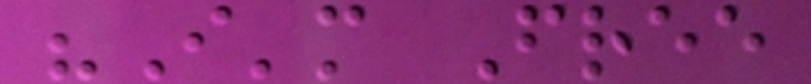"I'm Free
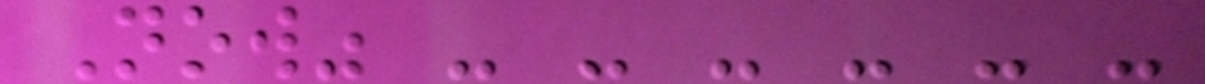Now" - - - - - -
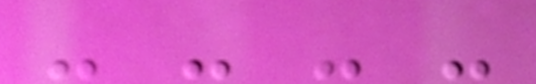- - - -
